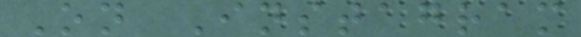On Instagram
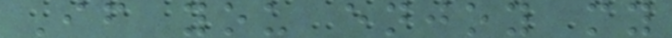If you enjoy my
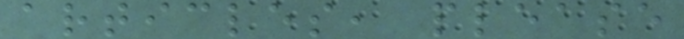articles, please
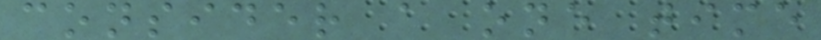consider a one time
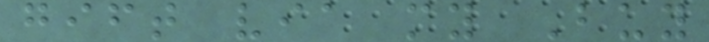gift via my Buy
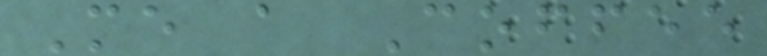Me a Coffee
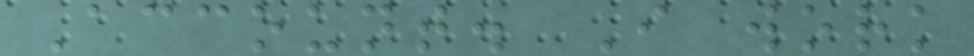Account. I work
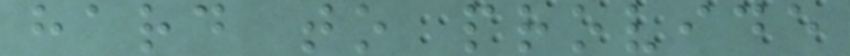hard to provide
